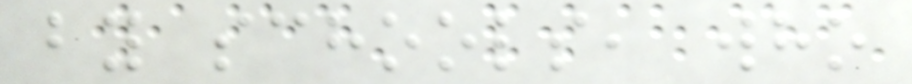by schools, who
